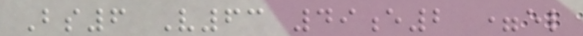Bs6 V63 49e2 =el
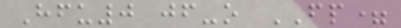Hfu0 jf-o FP=
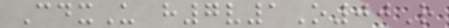CdxU h7v1O00R
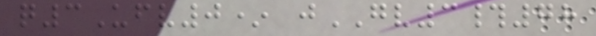q3Ufv0* jGV3#78
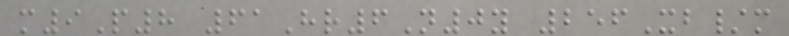m9P8 61Hr6N0y 256Xb/m
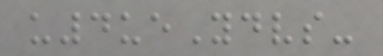u4ueYdvs-
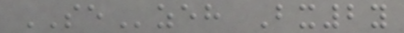SEzeh Bx2y
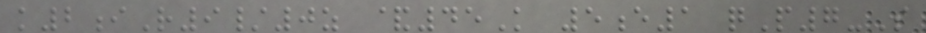k2iR9/0z &45K 5e1 qP7-S
